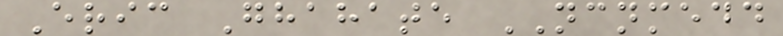Eric Ghahate NCNMEDD
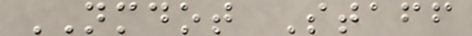NMDOT Staff
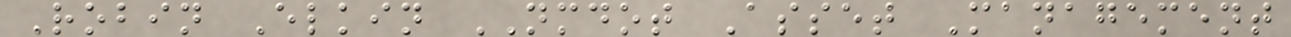Robin Elkin NMDOT Asset Management
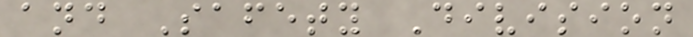and Safety Division
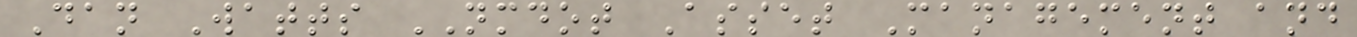Dan Watts NMDOT Asset Management and
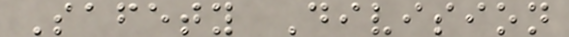Safety Division
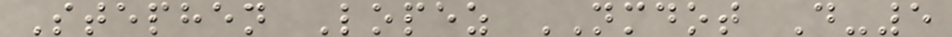Stephen Lopez NMDOT D-5
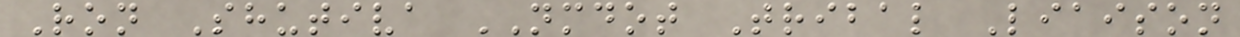Ron Shutiva NMDOT Tribal Liaison
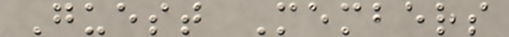Guest Members
